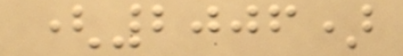(2006)
